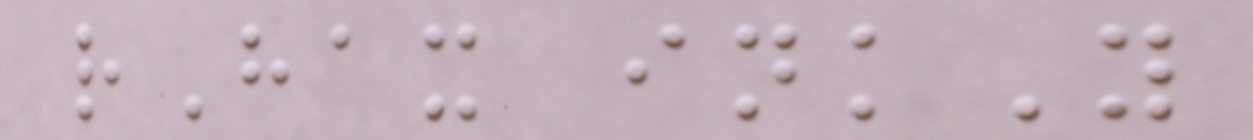rHax inkY
